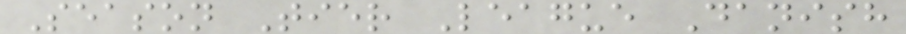Season Tier League Danish
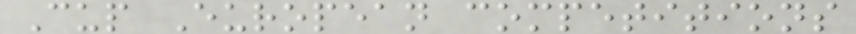Cup European competitions
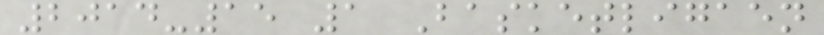2014-15 1 Basketligaen
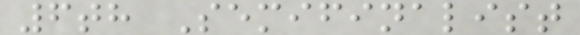6th Semifinalist
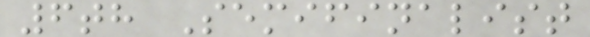6th Semifinalist
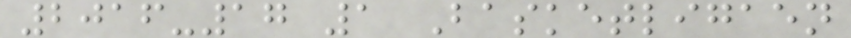2016-17 1 Basketligaen
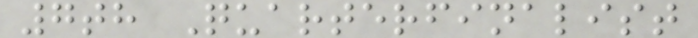7th Quarterfinalist
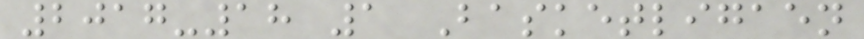2017-18 1 Basketligaen
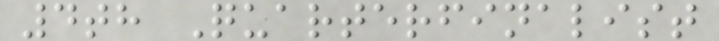4th Quarterfinalist
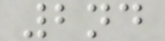2nd
